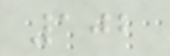102
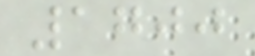1700
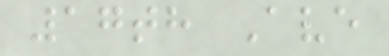17th Ave
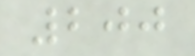200
